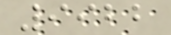9922
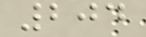204
